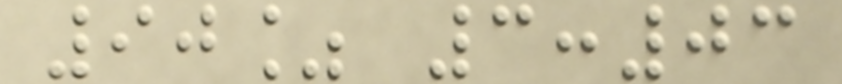90% 3:03
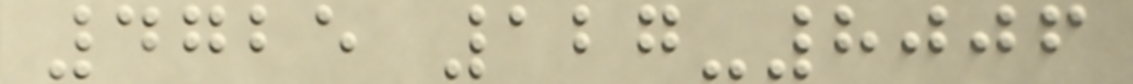4725 127-8006
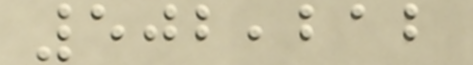502,212
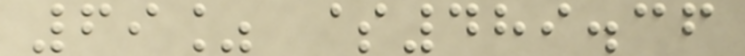69% $489.36
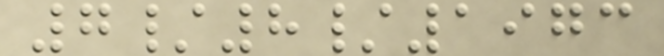7/8/1973
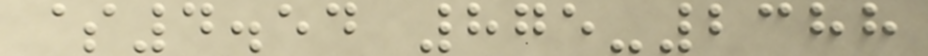$4.54 875-2388
